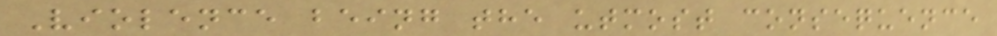Violence being the utmost consequence
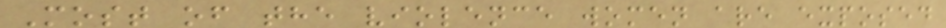Most of the violence women are exposed
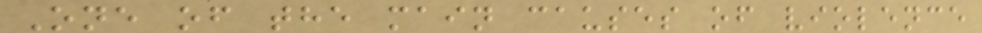One of the main causes of violence
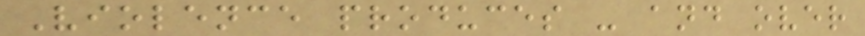Violence produces - and over
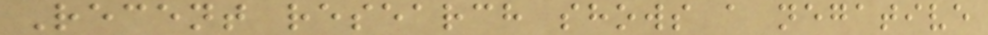Recent research shows a negative
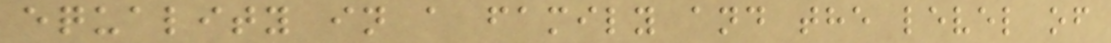equality in a family and the level of
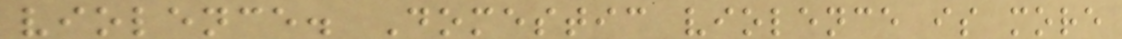violence. Domestic violence is more
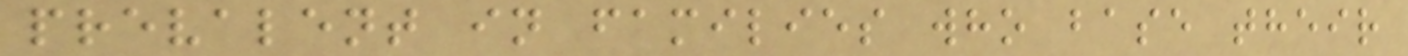prevalent in families who base their
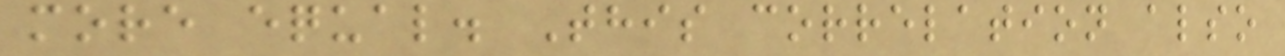more equal. This correlation also
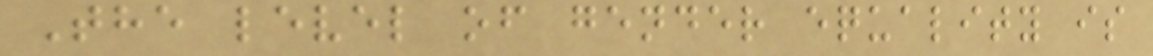The level of gender equality is
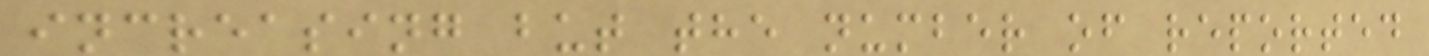increasing but the number of reported
